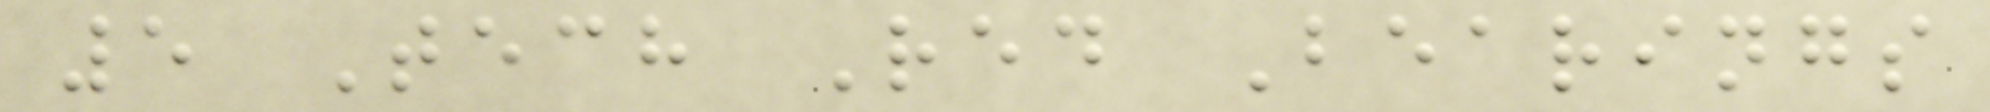5 Tech Red Bearings
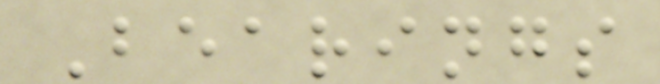Bearings
